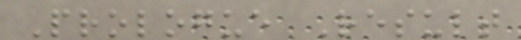Prologue Result
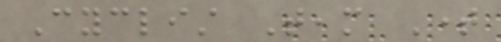Cyclist Team Time
